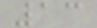13
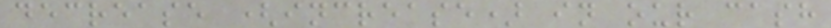decrease (increase) in our cash
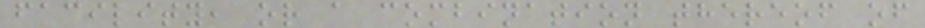facility, or a combination thereof of
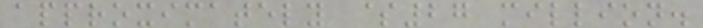approximately $27 million.
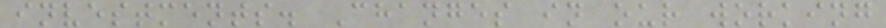investments. Changes in our working
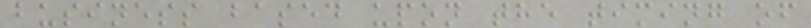business based upon the timing of
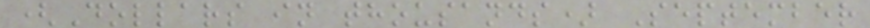(Dollars in thousands) September
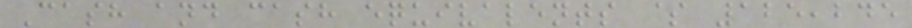Cash and cash equivalents $ 125,245
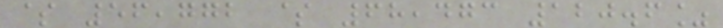$ 56,772 $ 68,473 120.6%
